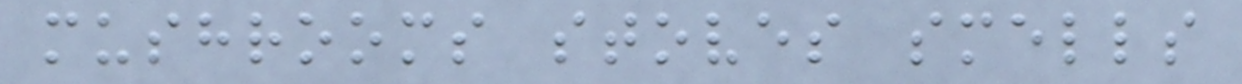mushrooms stoves smells
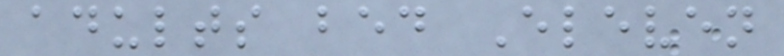adults bed Eleven
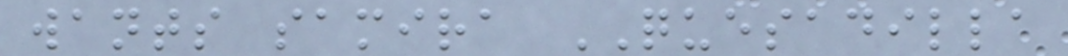wants samira QUESADILLA
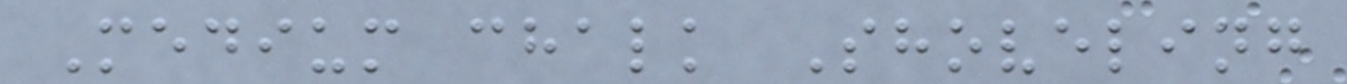Medium chalk Shoveling
